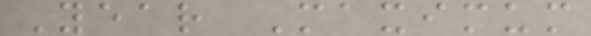Year Maximum
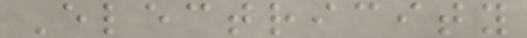Electricity
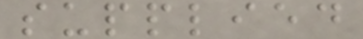supplied
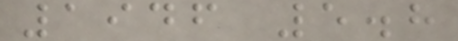1946 5.8
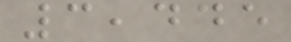3,445
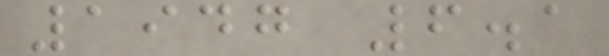1947 6.1
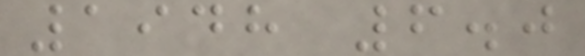1948 6.0
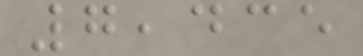7,435
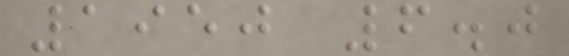1950 6.0
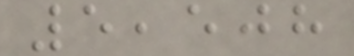5,508
